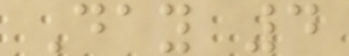Day 4
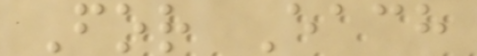For Each
